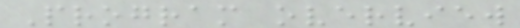Program overview
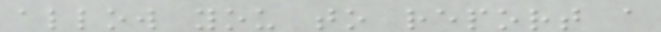allow you to report a
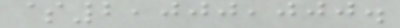$2,000,000.
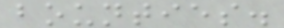bounties.
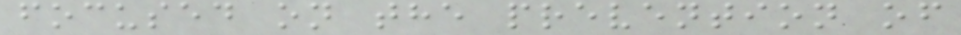focused on the prevention of
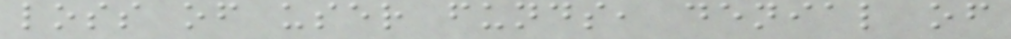loss of user funds, denial of
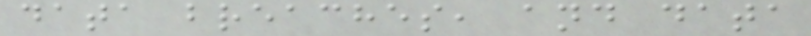data breaches, and data
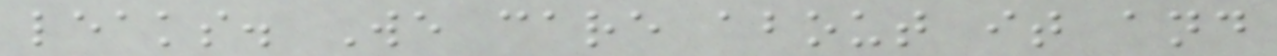leaks. We care about it and
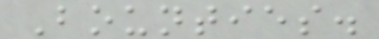Bounties.
